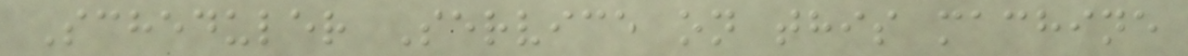Scheduler Service on this machine
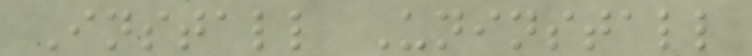Install Uninstall
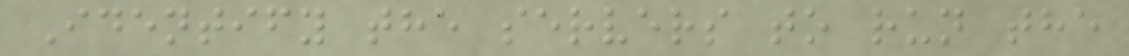Identify the servers to run the
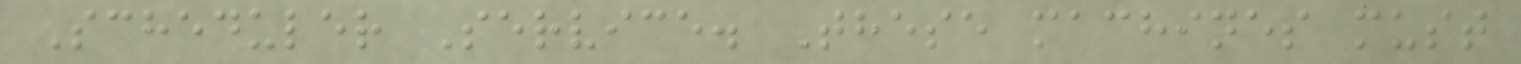Scheduler Service. These machines must
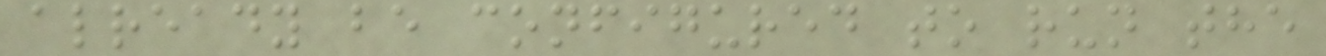already be configured to run the
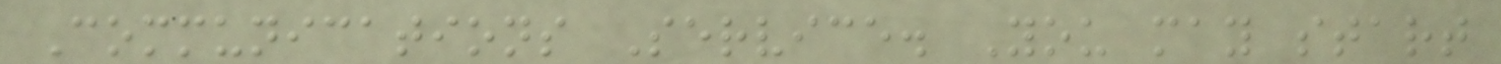Communications Service. You may start
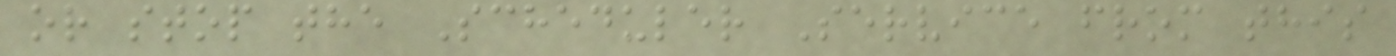or stop the Scheduler Service from this
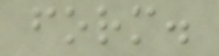form.
